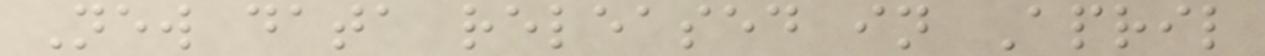New data released in April
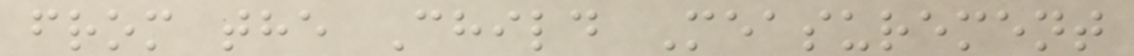from the Child Measurement
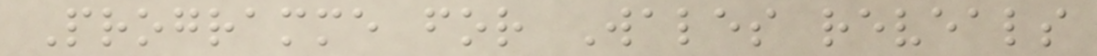Programme for Wales reveals
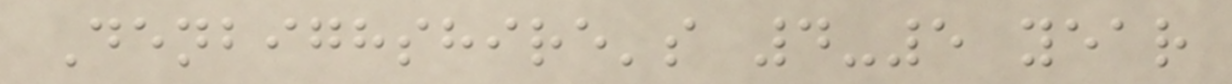Denbighshire's 4-5 year
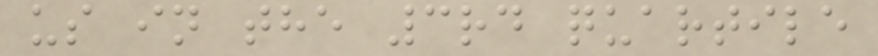us in the 3rd quartile
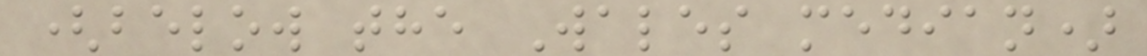(below the Wales median)
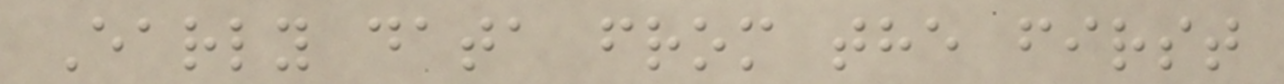Early data from the first
